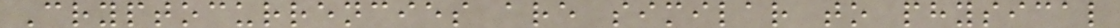Cryptocurrencies are similar to physical
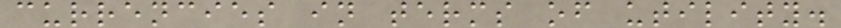currencies in terms of utility.
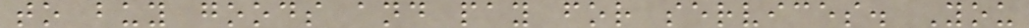to buy goods and pay for services. You
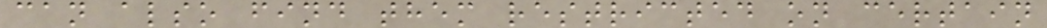can also find them restricted on certain
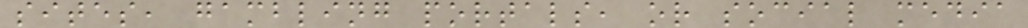sites, gambling portals, or social media
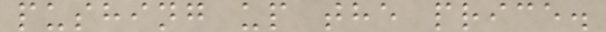pushing up the price.
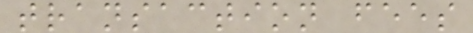transaction fees
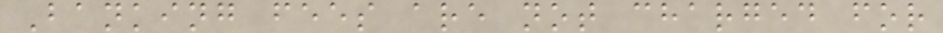Banking fees are not charged for
